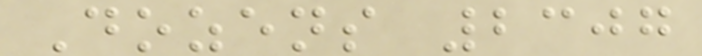Dozens 2307
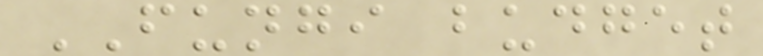FUNGI budget
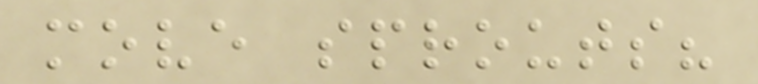move sprouts?
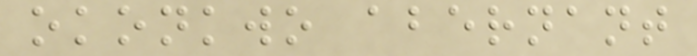okonkwo abernant
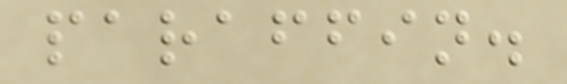paraffin.
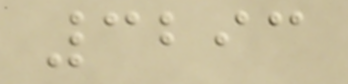3293
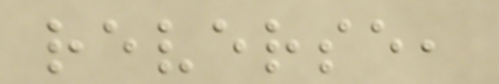reverse,
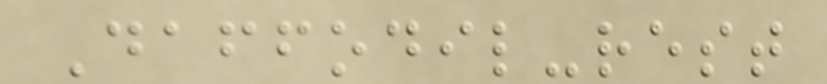Daffodil-rest
